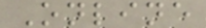Online
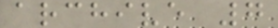archive 7
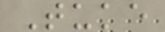Tuke
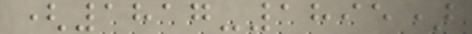(1817-1895)
